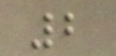2
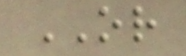OR
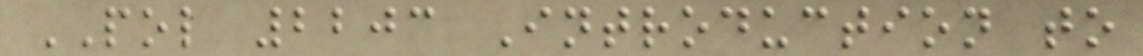POL 2203 Introduction to
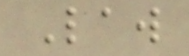Law
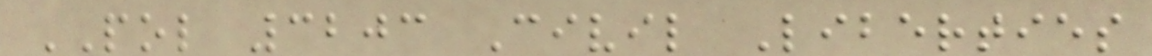POL 3203 Civil Liberties
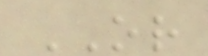OR
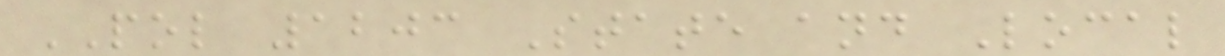POL 1203 State and Local
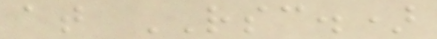at RSC.)
